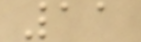11
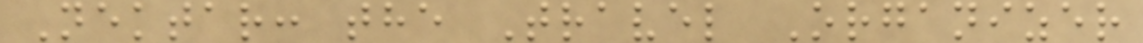Nektar: the Travel Organizer
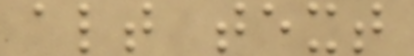alt text
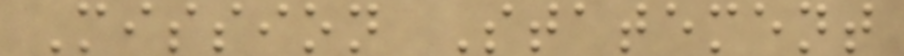Mission Statement
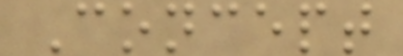Concept
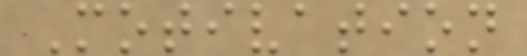Motivation
